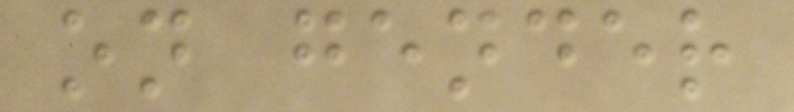on gender
